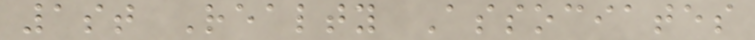1st Realty Associates
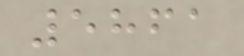5861
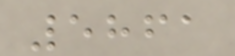5861
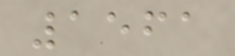1561
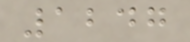1247
